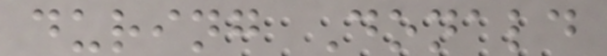during Donald
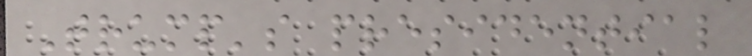Trump's presidential
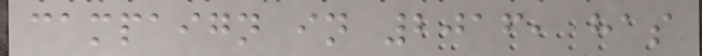campaign in 2016, has
